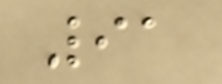91
